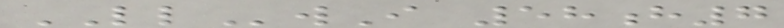LLwI 58h7
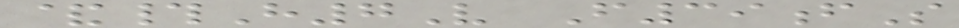&#H7V F39fS
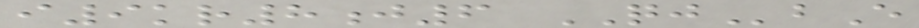i9kr8j6 QJbE
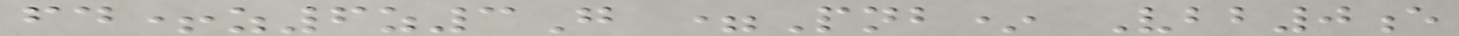fd+z6z3G =Pnb* Vbb0e
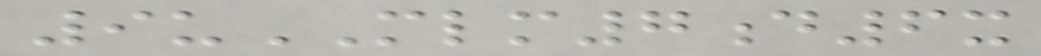9uMLM7d6x
